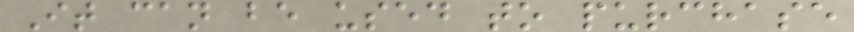It can be used to purchase
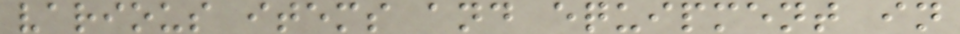various items and equipment in
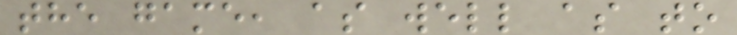the game, as well as to
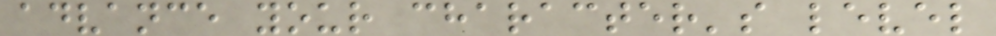advance your character's level
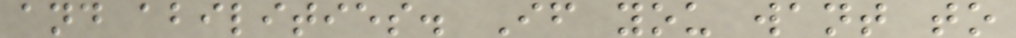and abilities. If you want to
